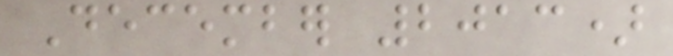December 2013)
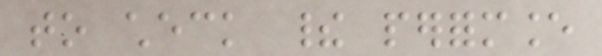to check their performance
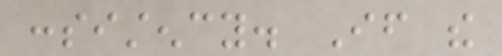consistency. If the
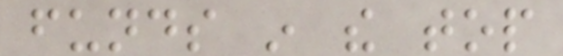funds in the top
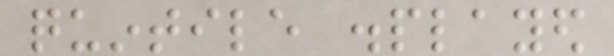quintile displayed
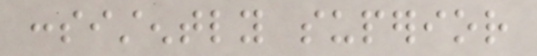consistently superior
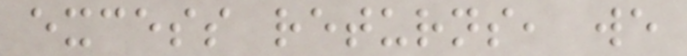excess returns, we
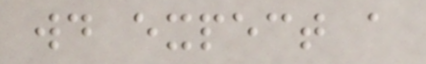would expect a
